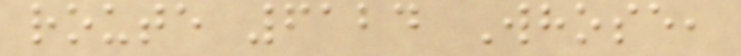route 6124 Whose,
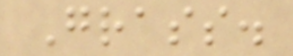Grass.
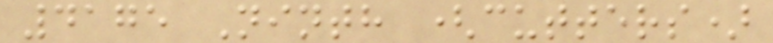4175 Ninth (cutters)
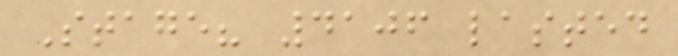Stage? 4106 lasted
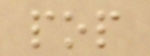pop
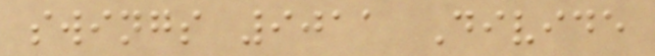swings 9011 Divide
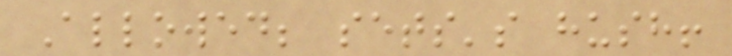Allowed; sets's hush!
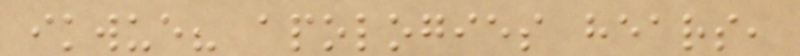ikwue? apologies hears,
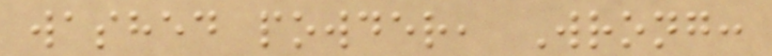washed powder, Wrong:
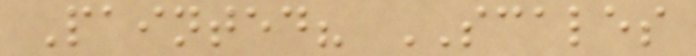Painted? SCALES
